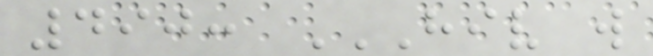490: HIV W
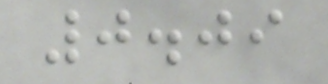0.09
